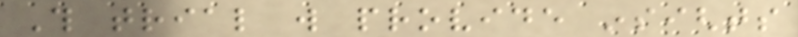This trial will provide insights
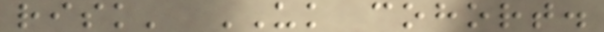risk' UK cohort.
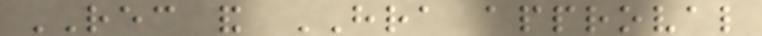REC and HRA approval
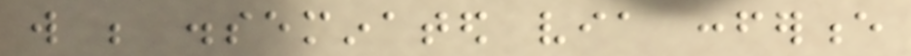will be disseminated via conference
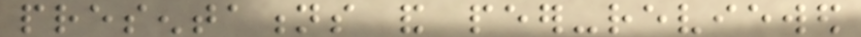presentations and peer-reviewed
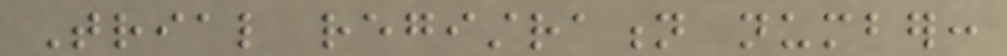Trial registration number:
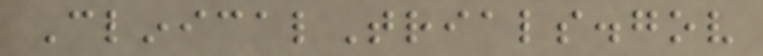ClinicalTrials.gov
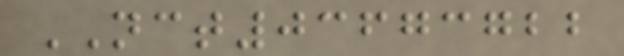NCT03673722
